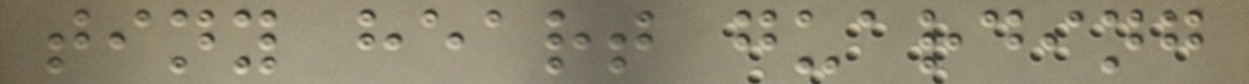tiny heart guarding
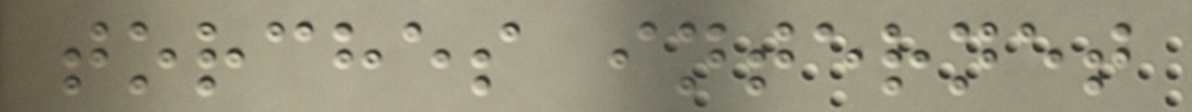torches internet
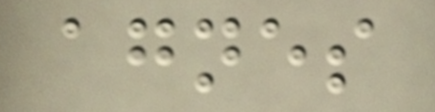agnes
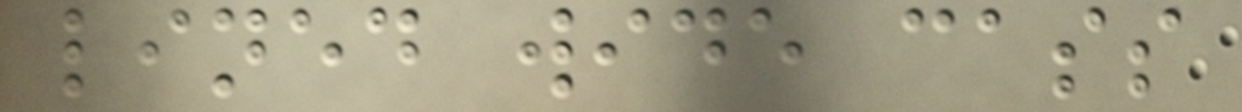lined wide cass
